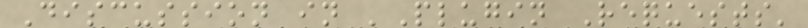Discussion in 'Plugin Requests'
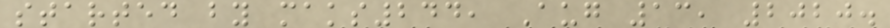started by maks244, Aug 13, 2020.
